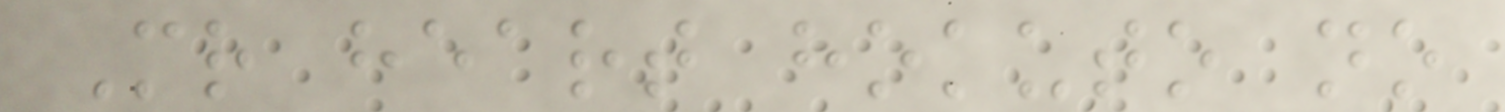Mr heart hokuto no
